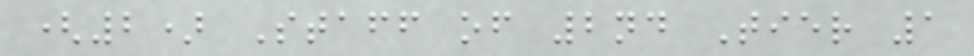(2) Staff of 2nd Tier 1
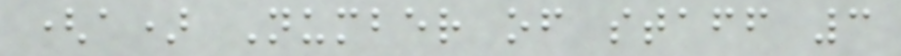(a) Number of staff 3
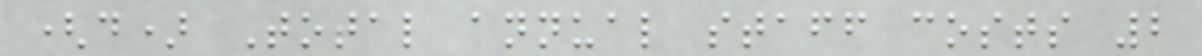(d) Total annual staff costs 2
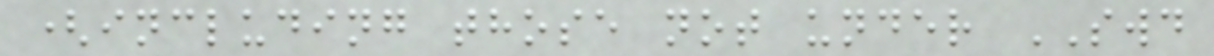(including those not under SWD
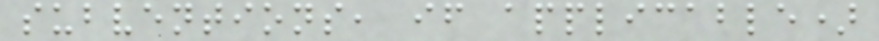subventions, if applicable)
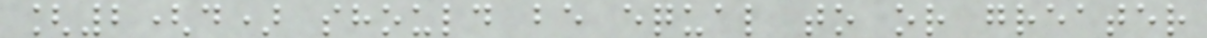[2(d) should be equal to or greater
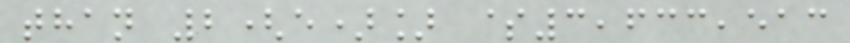than 2(e)] $3,633,513
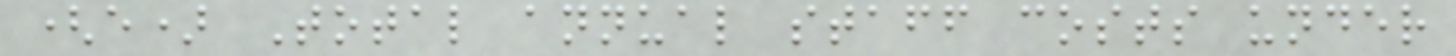(e) Total annual staff costs under
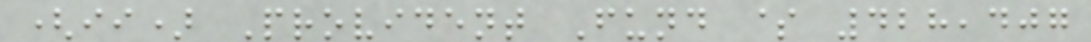(ii) Provident Fund $ 428,407
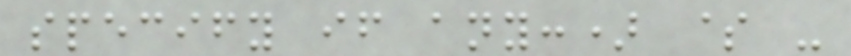specify if any:) $ -
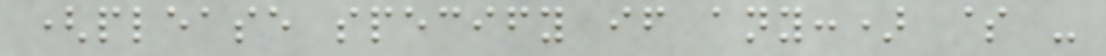(please specify if any:) $ -
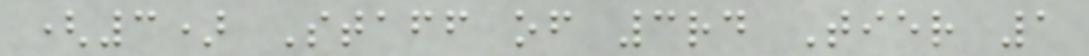(3) Staff of 3rd Tier 1
